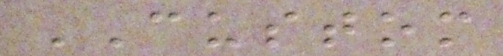CUSTOM
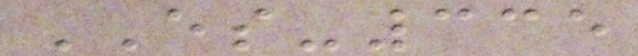ES-335
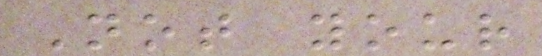Not your
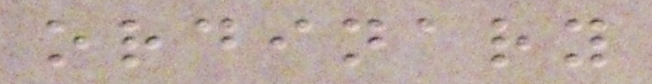ordinary
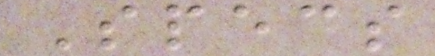Specs
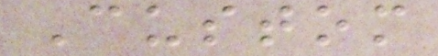Custom
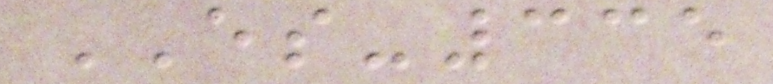ES-335
